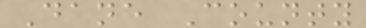Dane County
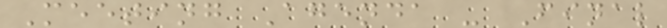Meeting Agenda - Final
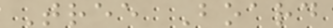Tree Board
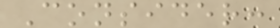Consider:
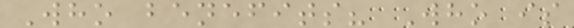Who benefits? Who is
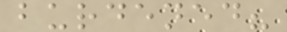burdened?
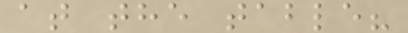at the table?
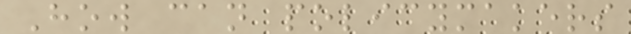How can policymakers
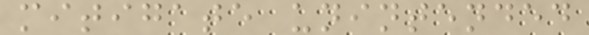mitigate unintended
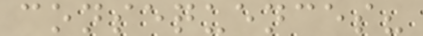consequences?
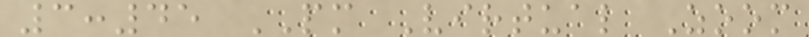3:45 PM Virtual Zoom
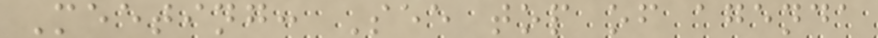Meeting: See top of agenda
